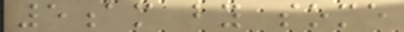5am by some
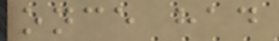once had
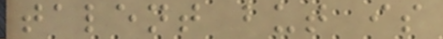talent but is
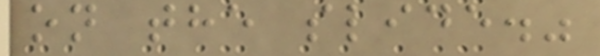on the slide."
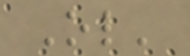Ol'
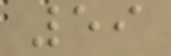59
